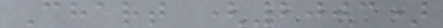Chart (2003)
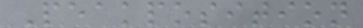Peakposition
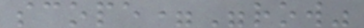scope="row"
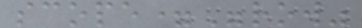scope="row"
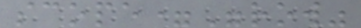scope="row"
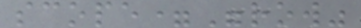scope="row"
